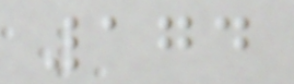174
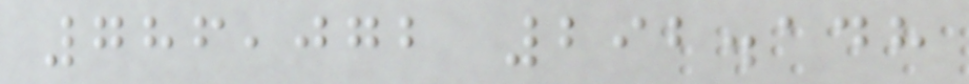786,072 292.148
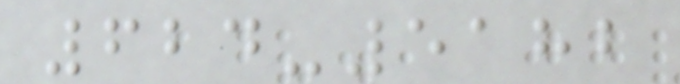624-5182
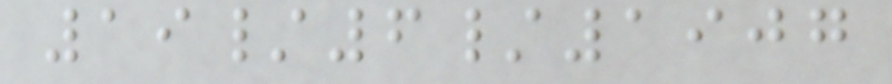19/6/1907
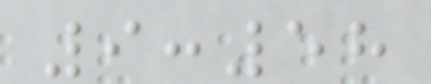9:58
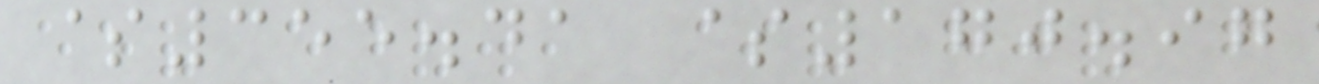$355.41 $170.97
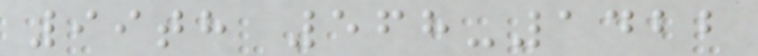99th 568-1422
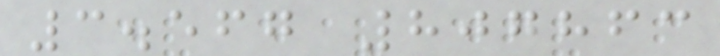3.567 807863
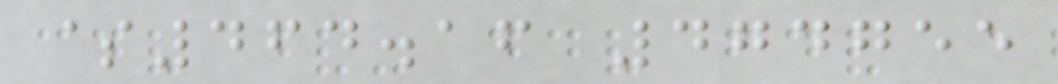$464.16 474755
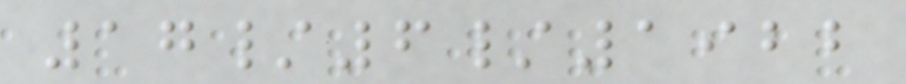17/6/1922
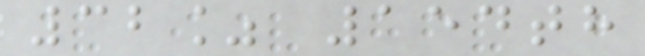32% 154th
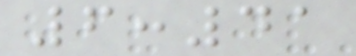6:41
